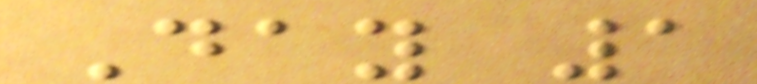Day 1
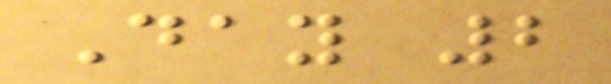Day 2
